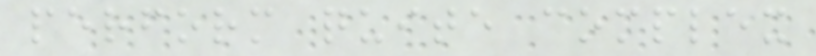perform quite complex
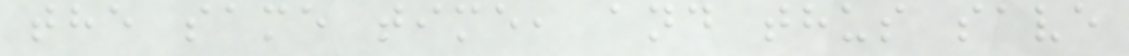the same time, and thus save
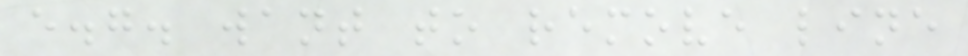e.g. want to remove line
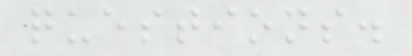questions.
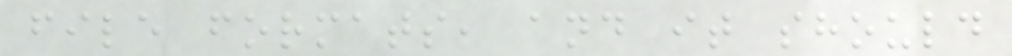file formats, and it should
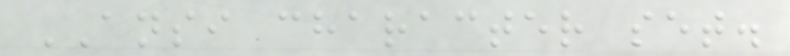ANSI character set.
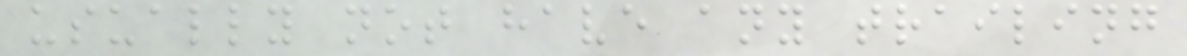usually not have any trailing
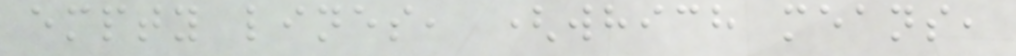empty lines, (which means,
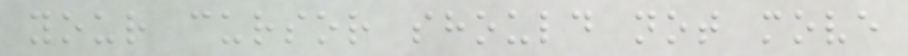your cursor should not move
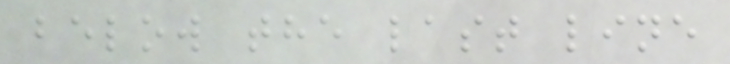below the last line
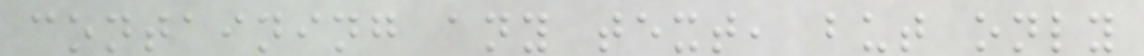containing any text, but only
